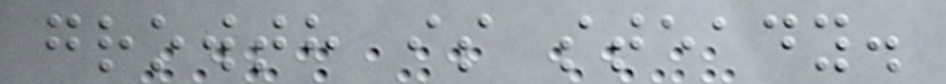growth is steady.
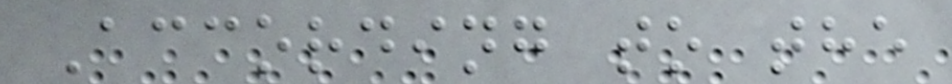According to the
